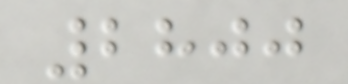2800
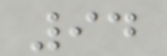94
